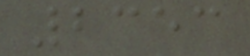2353
